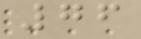76
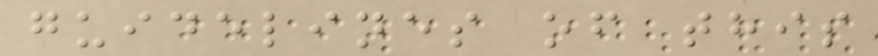guidelines of this
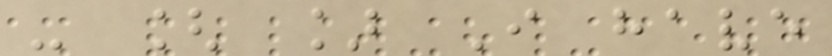- [ ] I have
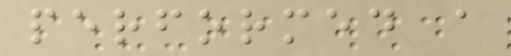performed a
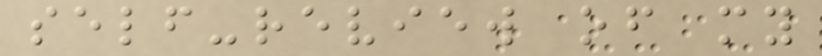self-review of my
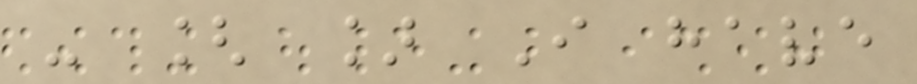- [ ] I have
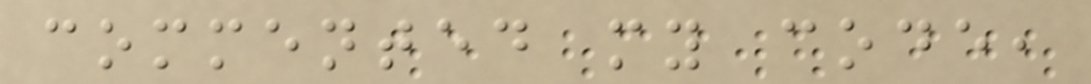commented my code,
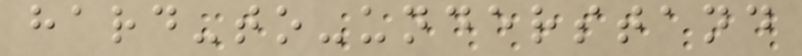hard-to-understand
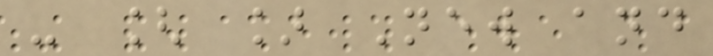- [ ] New and
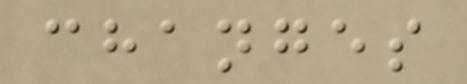changes
